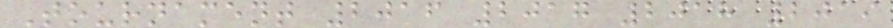Tournament 2016 2017 2018 2019
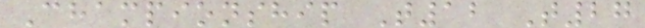Championship T12 T27
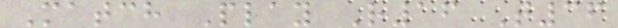Match Play R16 T36
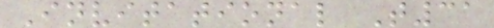Invitational T31
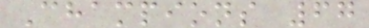Champions 67
